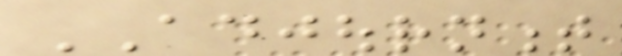ADJOURNMENT
